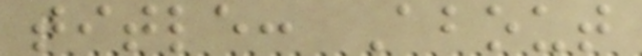title: About
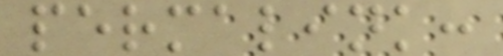permalink:
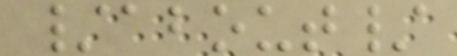/about/
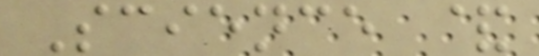Science &
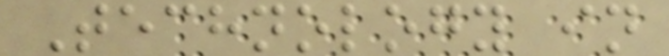Technology in
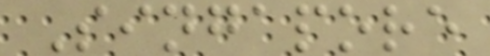Singapore
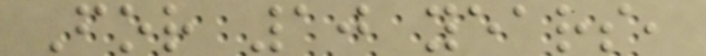For 10 years,
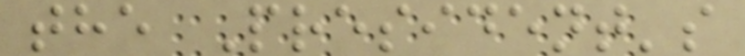the President's
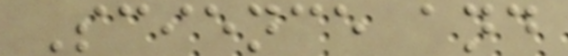Science and
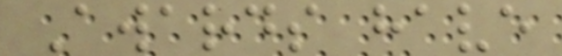Awards have
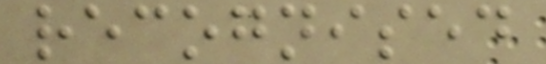recognised
